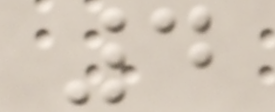4
